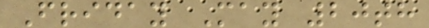Friday May 20th
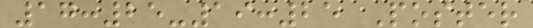17:25-19:25 Poster
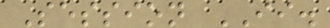Session II.
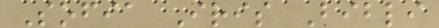Sofia Iris Bibli
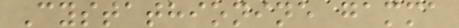Cystathionine gamma
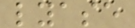lyase
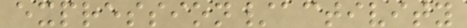expression/activity
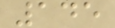145
